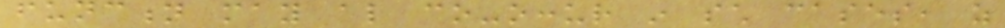function may also co-occur in such cases, as
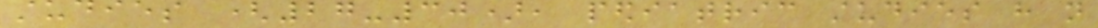studies (27-30), pediatric studies have not
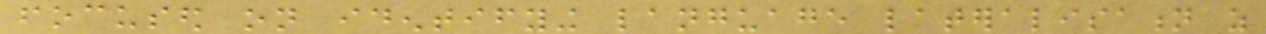focused on identifying language lateralisation as
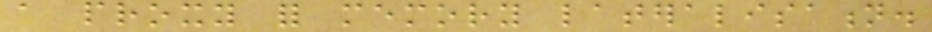a proxy for memory lateralisation.
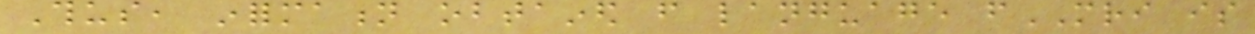Thus, information obtained from language fMRI is
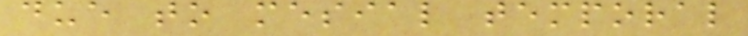due to mesial temporal
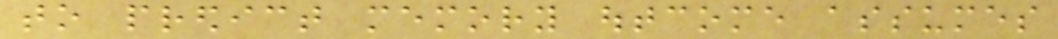to predict memory outcome assumes
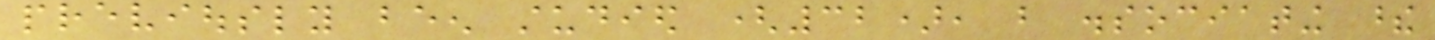previously been studied (32), but dissociating these
